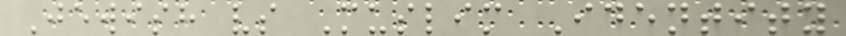Jewish vs Muslim Identity
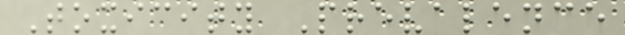Toxicity Prevalence
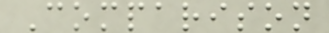Comparison
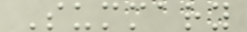Summary
